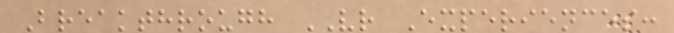Breakthrough VR Experiences:
